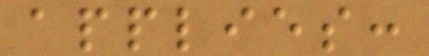applies:
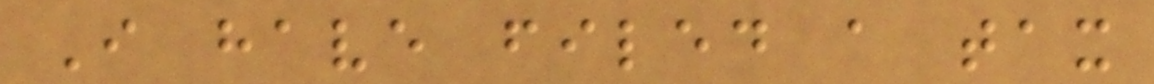I have filed a tax
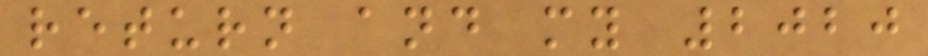return and my 2020
